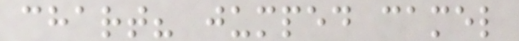chart? jumped camel
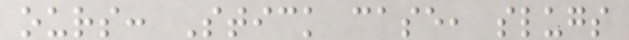ours: Stick case, slugs
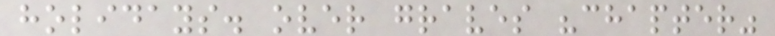holidays. over graves "chapter"
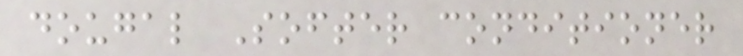dougal Softer conditioner
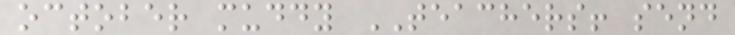october muddy TEACHERS! send
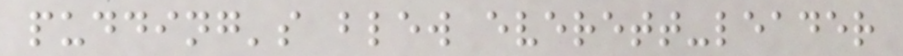pudding's blew everett-leader
